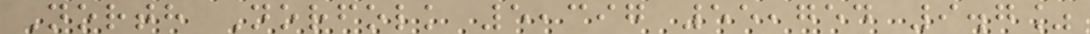North Norfolk 5,397 55,754 9.7%
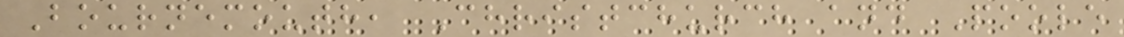Bournemouth, Christchurch and Poole
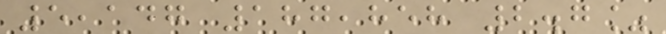5,147 187,858 2.7%
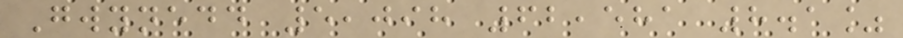Gwynedd 5,098 62,581 8.1%
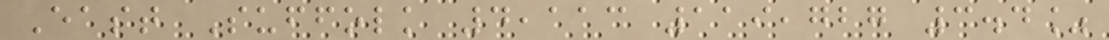East Suffolk 4,113 119,727 3.4%
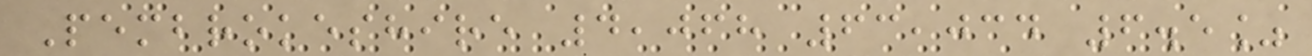Pembrokeshire 4,068 63,034 6.5%
